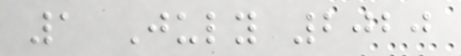1 July 2020
